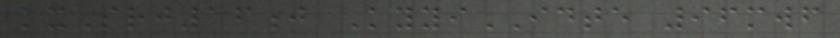kxSrj16j KyyiIDTE 96mwf
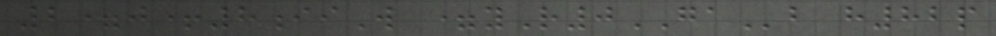2=j+8iiW =yR0GAb h82p
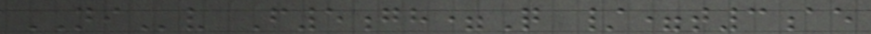NIv F5gh=Q /=t3ae
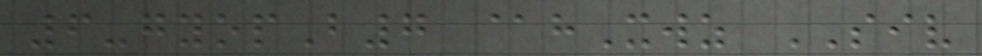6-gyopB7 @hXwz SIV
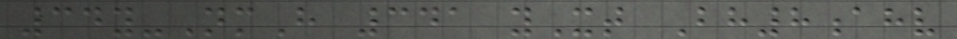34y-NmH 341 yXt Bh8ahv
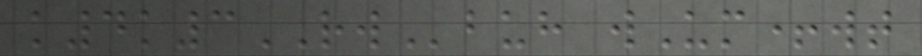k4k3RWbuh wUm+wt
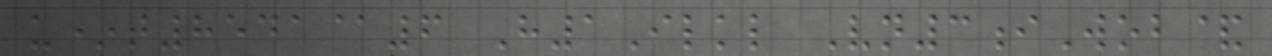u*t8541@6 H1Ilkl Vn3iWob&
